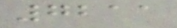7211
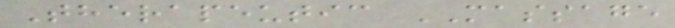Therapeutic MASSAGE
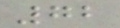72
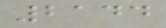2144
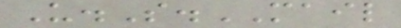U.S.MAIL
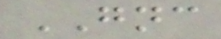GNC
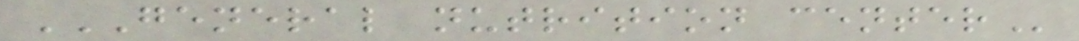GENERAL NUTRITION CENTER
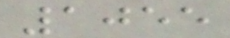1055
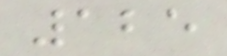125
